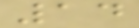14
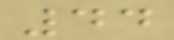44
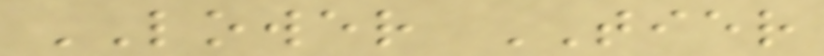LOWER TIER
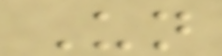Un
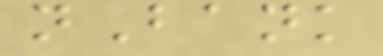nBank
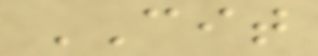CIT
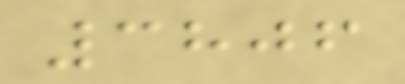3806
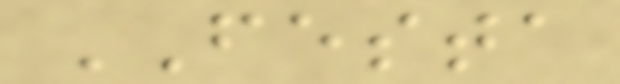FESTA
